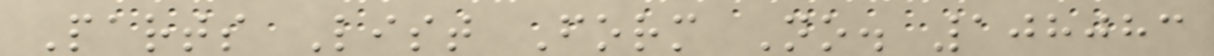Parts List Form No. 108083
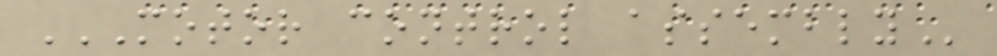MOTOR CONTROL ASSEMBLY
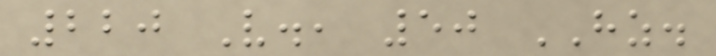220 V., 50 HZ.
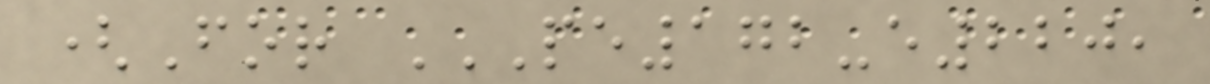(For PE172-E220,
